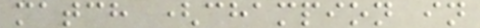match (champion in
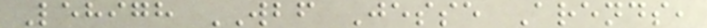Lehigh WBF Jesse Arends,
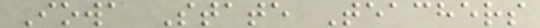Iowa State Teachers
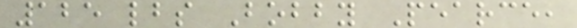125 lbs Bobby Pearce,
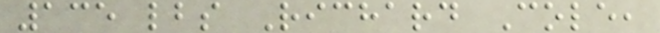135 lbs Richard Cole,
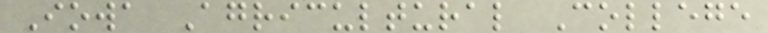Iowa Agricultural College
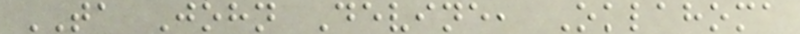TA John Devine, Oklahoma
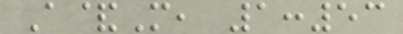A&M, 1:53
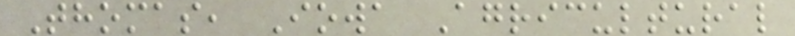Thomas, Iowa Agricultural
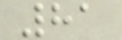81
